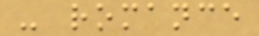- romance
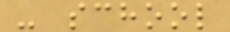- school
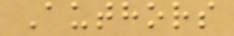Authors
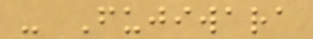- Fujiwara
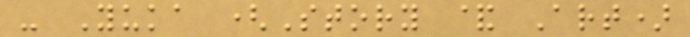- Yuka (Story & Art)
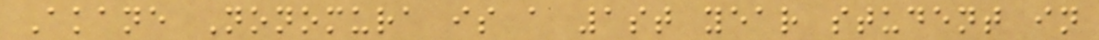Akane Nonomura is a 1st year student in
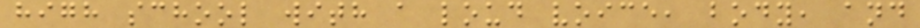high school with a loud voice, body, and
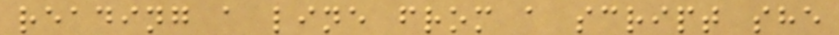reading a line from a script she
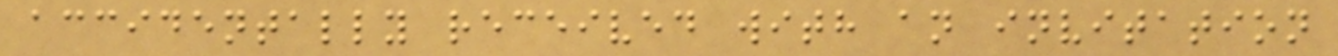accidentally received with an invitation
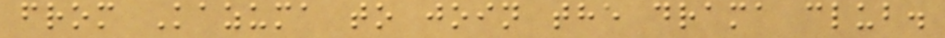from Kazuma to join the drama club.
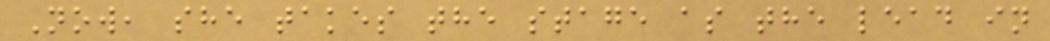Now, she takes the stage as the lead in
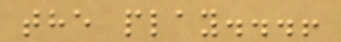the play...!
